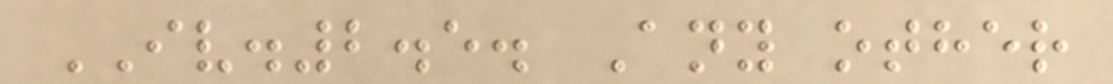IV.2.5. Any other
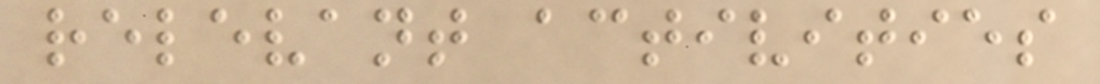relevant activities
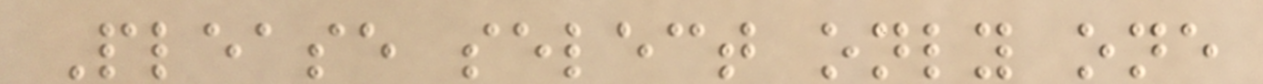Please select only one
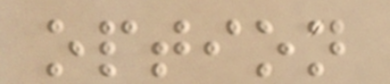option
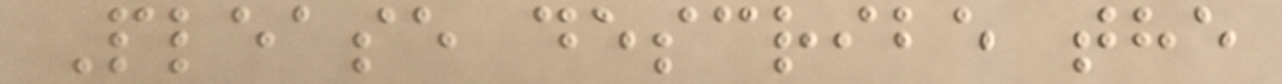Please describe the
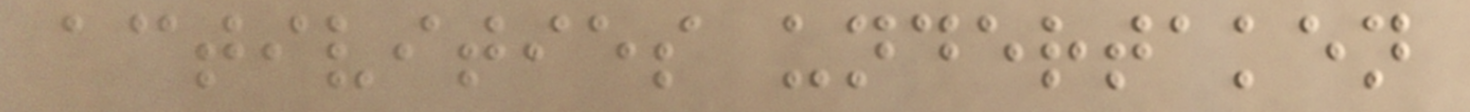activities undertaken
